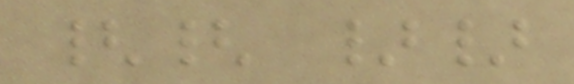{{ }}
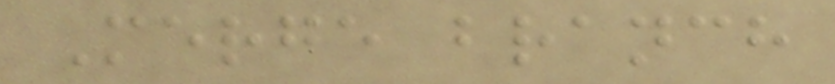Merge branch
